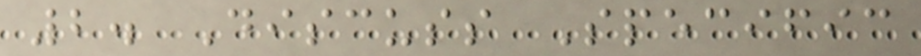2. Discuss Specific
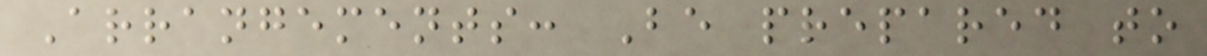Arrangements: Be prepared to
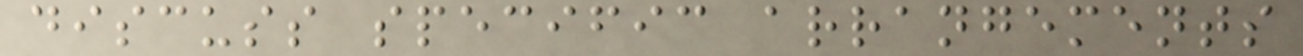discuss specific arrangements
